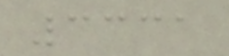3331
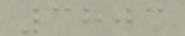3803
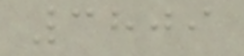3809
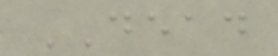DEAD
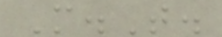M.T.
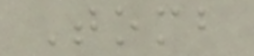Tomb
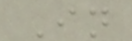In
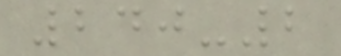240-2
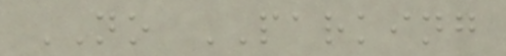NO PARKING
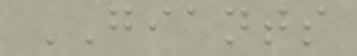GIANTS
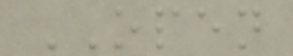OPEN
